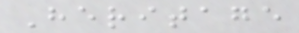Heritage
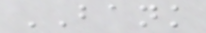BANK
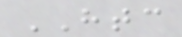HTC
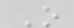O
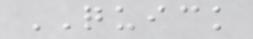QUICK
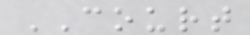COURT
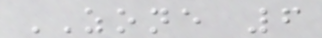ZONE 6
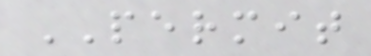PERMIT
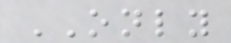ONLY
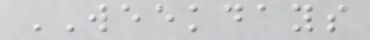WEEKDAYS
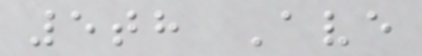5th Ave
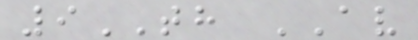9TH AV
